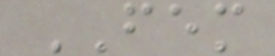FEM
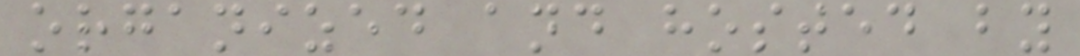organized and hosted by
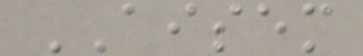AISEM
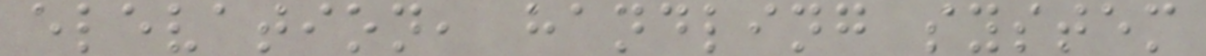elevation, handling system
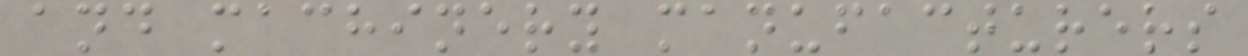and machinery manufacturers
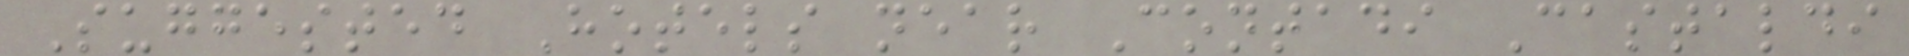Suggested Hotels near Contadi Castaldi
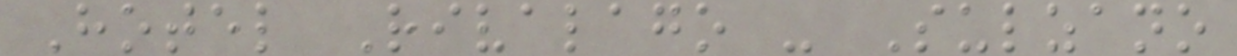Hotel Rivalago - Sulzano
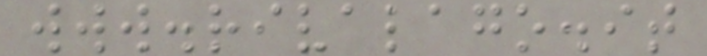www.rivalago.it
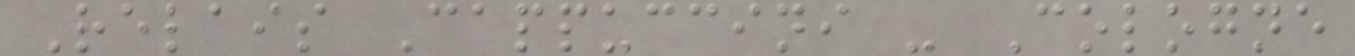Relais Cappuccini - Cologne
